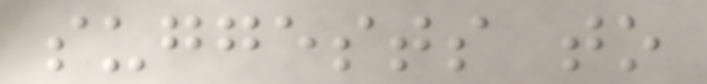suggests to
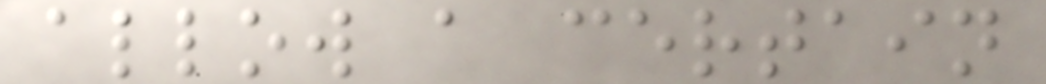allow a certain
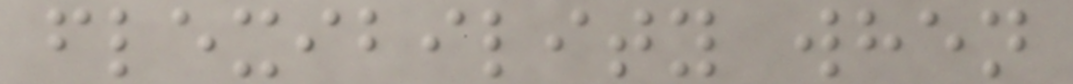flexibility when
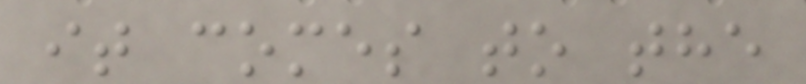it comes to the
